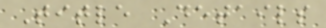Title Details
